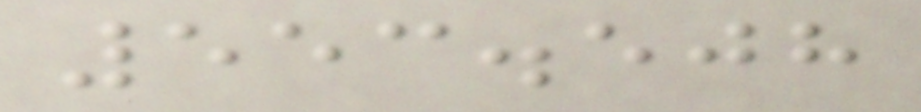553.508
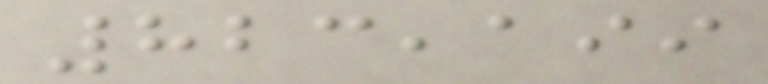823,199
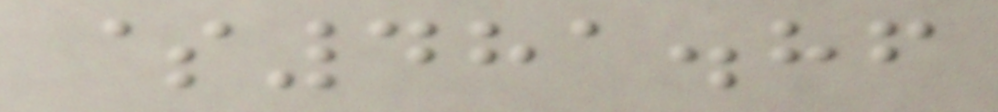$481.86
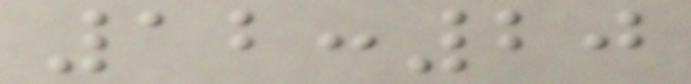12:20
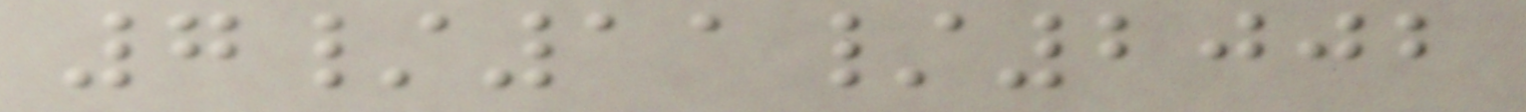7/11/2002
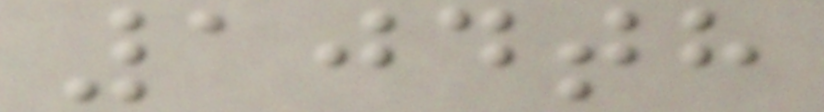104th
